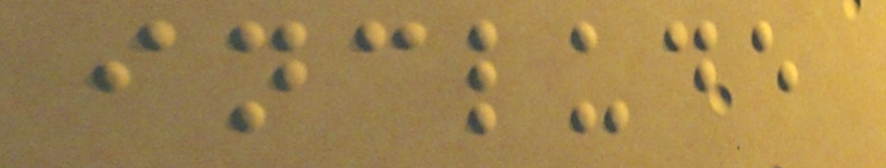include
